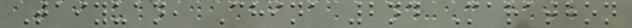Taiyuan, China 2nd Marathon
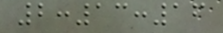2:13:16
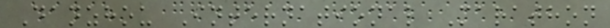Danzhou International Marathon
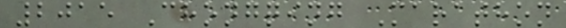2015 Chongqing Marathon
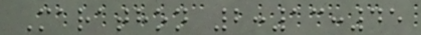Marathon 2:13:45
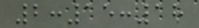2:15:18
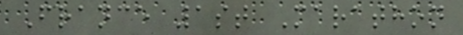France 1st Marathon
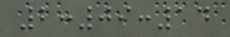2:09:14
